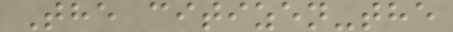The citizen-the
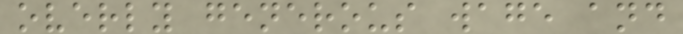overly generous wage and
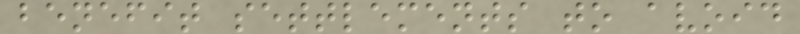benefit settlements to avoid
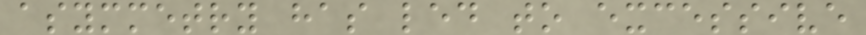asymmetry has led to excessive
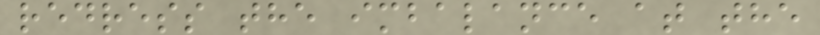redress the imbalance at the
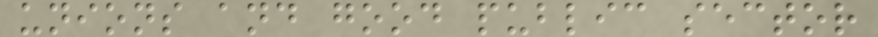unions and good public sector
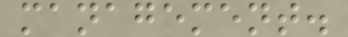management.
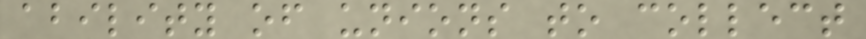ability of unions to collect
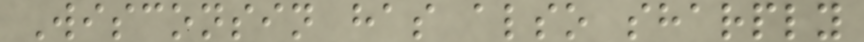Wisconsin has also sharply
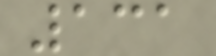131
